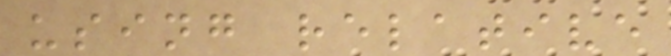using relative
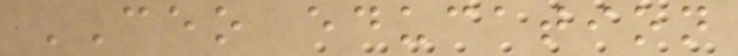CEO education
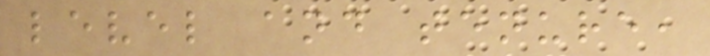level and tenure,
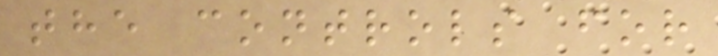the controls for
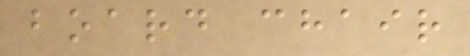board chair
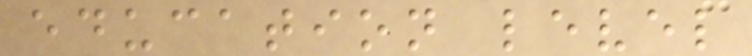education level
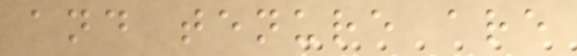and tenure are
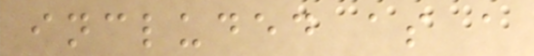included as a
